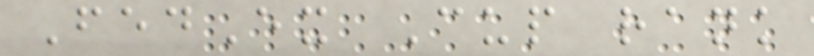FedEx Cup rank
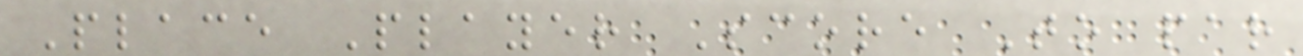Place Player Score To par
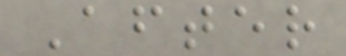After
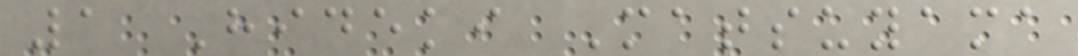1 Hideki Matsuyama
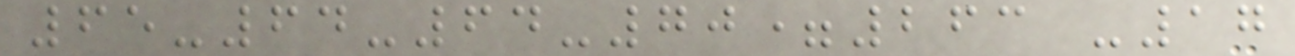65-64-64-70=263 -17
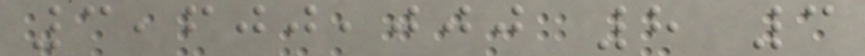3,600,000 8 3
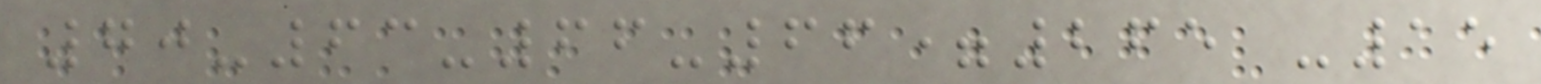70-63-66-66=265 -15
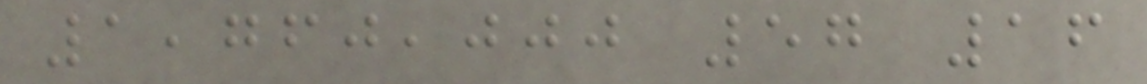1,760,000 57 16
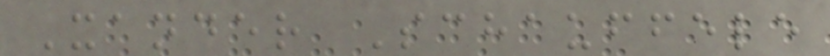Xander Schauffele
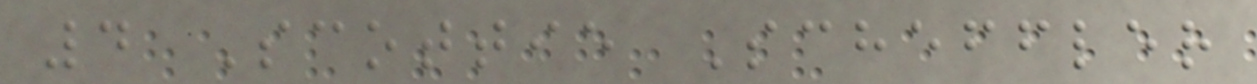4 Scottie Scheffler
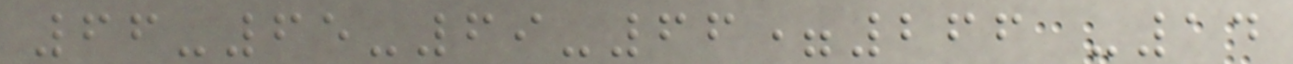66-65-69-66=266 -14
